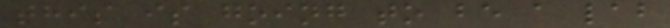this is going to be a lab
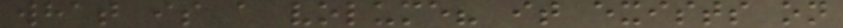what is a volume? it exists on
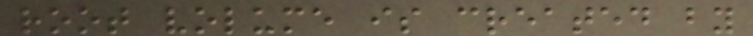root volume is created by
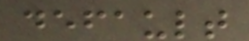default
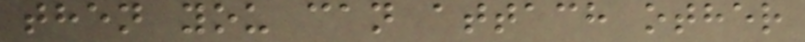then you can attach other
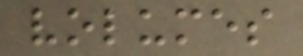volumes
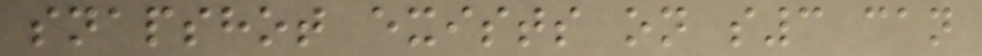snapshot exists on s3 can
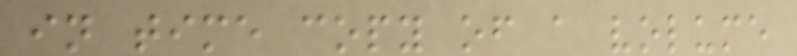in time copy of a volume
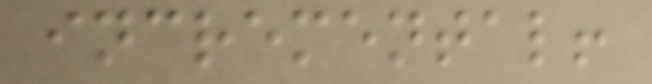incremental!
